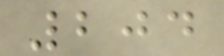204
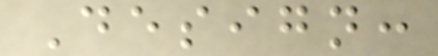Design:
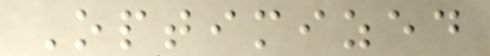Optimized
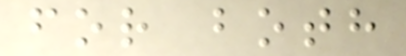for both
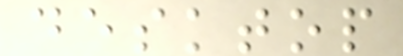desktop
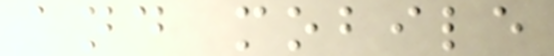and mobile
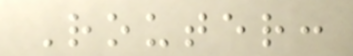Router:
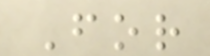For
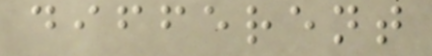different
